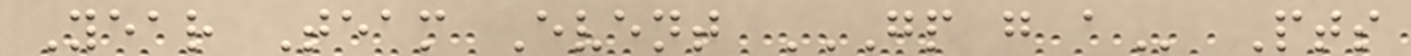Year Team Event GP G A Pts
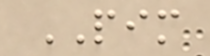PIM
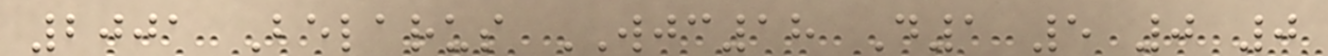2001 Belarus WJC18 D1 5 0 0
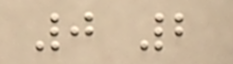0 2
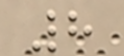8
